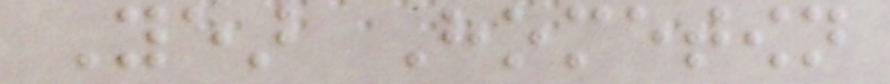Year Hometown
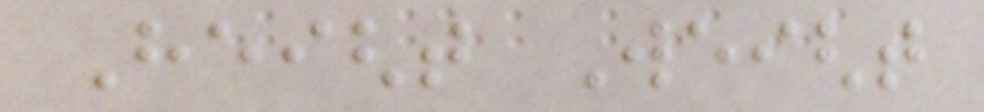Height Weight
